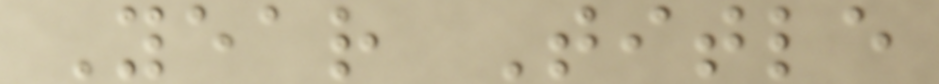Year Title
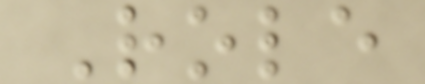Role
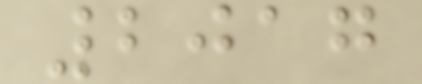2017
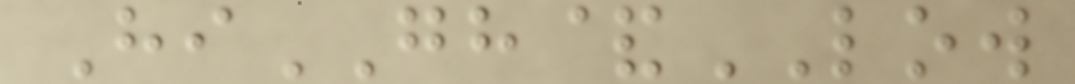HiGH&LOW
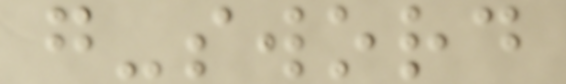g-sword
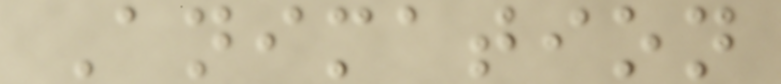Animation
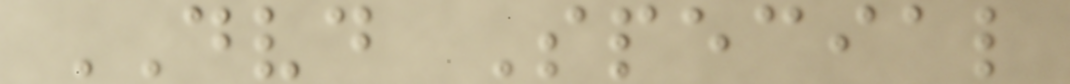DVD Special
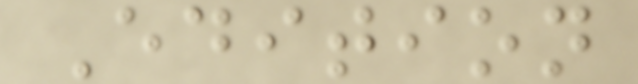Edition
